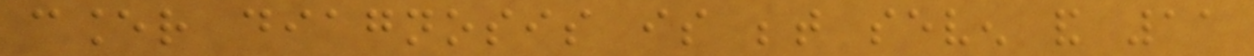cancer diagnosis is between seven and 11
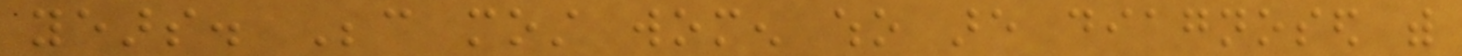years. Because most women who are diagnosed with
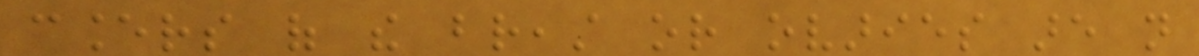cancers of the breast or ovaries are not
